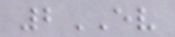2EV
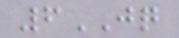6JQ
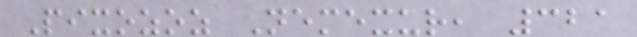Pixozoz Nemexur, 321
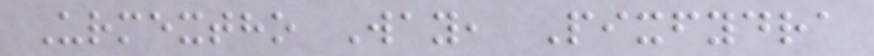Urmextho Way, Pixfydra
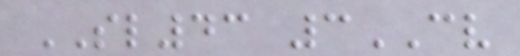SL43 3CV
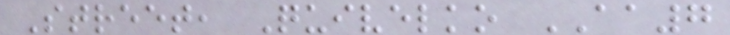Street, Quivelko AA7
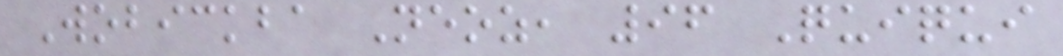Wobickba Neoz, 96 Quiqui
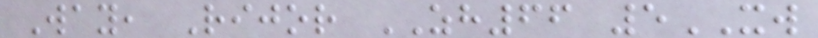Way, Rijor ZH66 5XW
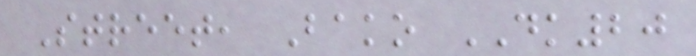Street, Bako DK20
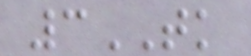3TK
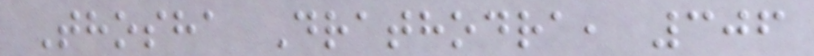Thosha Drathodra, 306
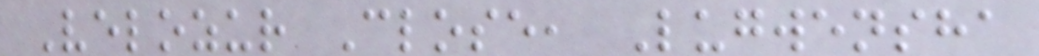Velozur Close, Lugwensha
